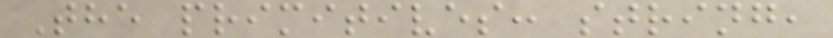The primitives: string,
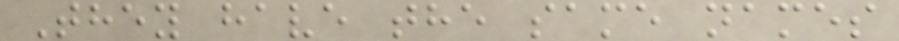They have the same names
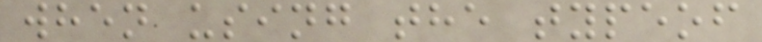when using the typeof
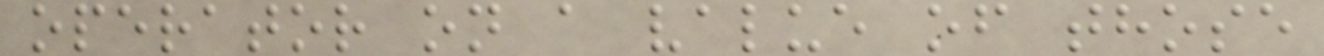operator on a value of those
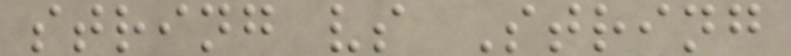string vs String
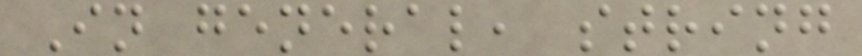In general, string
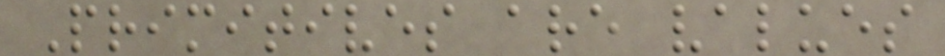Primitives are values
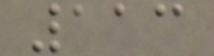113
